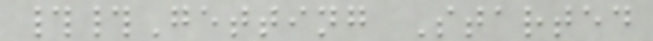##Getting Started
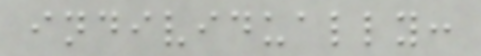individually:
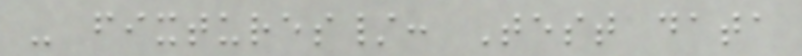- fixtures/: Test data
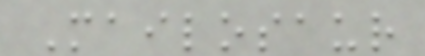Mailosaur
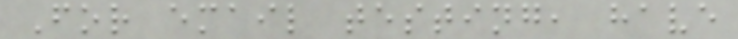For email testing, have
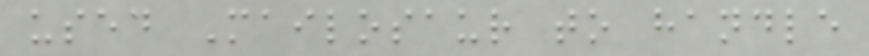used Mailosaur to handle
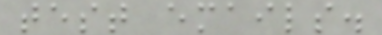test emails.
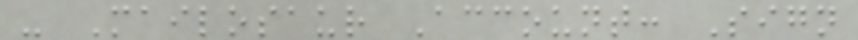- Mailosaur Account: Sign
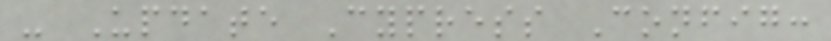- Update Cypress Config:
